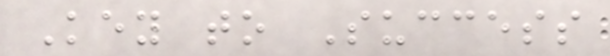Key to Success
